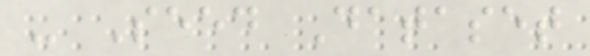- Seed Dataset
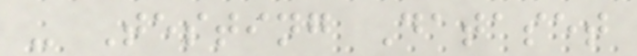- Testing Dataset
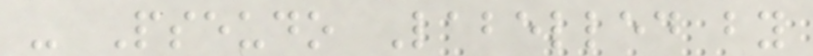- Pseudo Labelled by
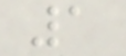1
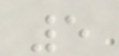5
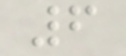6
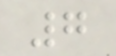7
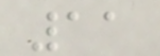11
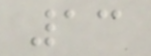13
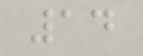14
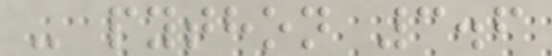- python 3.6
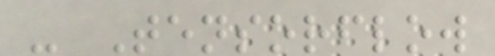- Tensorflow
